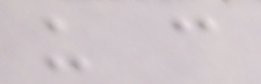u c
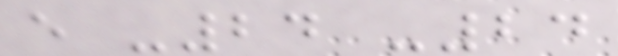e -24 -24
